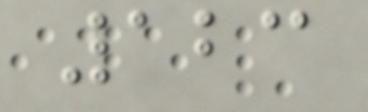123
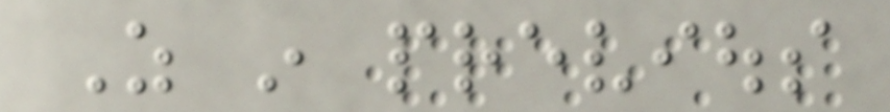As in previous
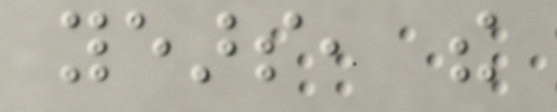years, the
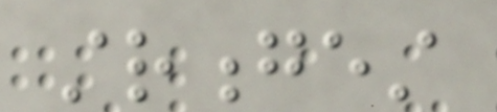strongest
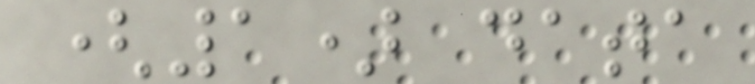(1) data
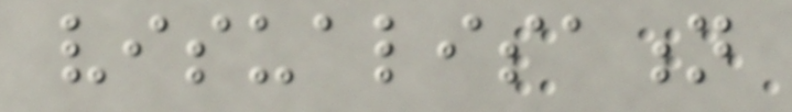visualisation
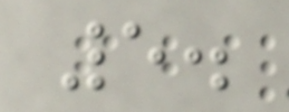5.
